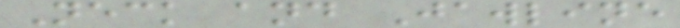Neck and Jawline
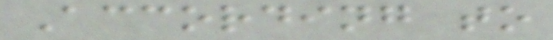According to
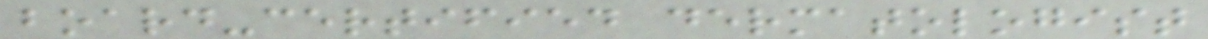board-certified dermatologist
